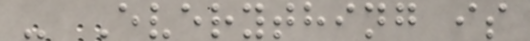- Everything is
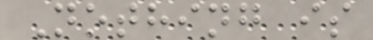Nothing is
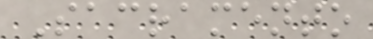Sacramento
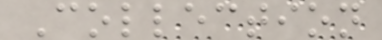Collection
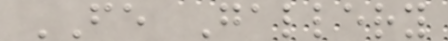FE Gallery
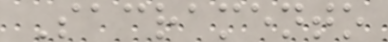Sacramento
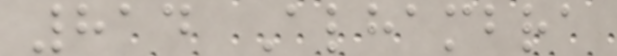814 Alhambra
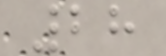28
